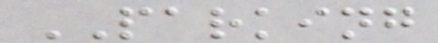PARKING
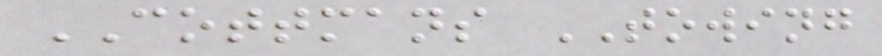COTTMANS TOWING
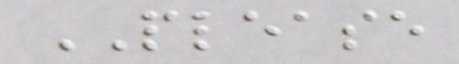PLEASE
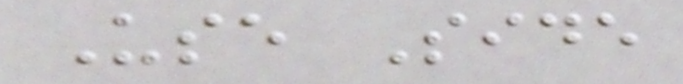Use Side
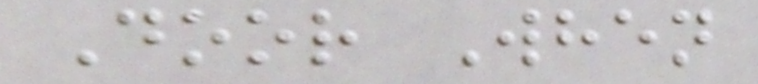Door When
